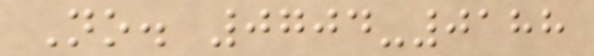No. 0704-0188
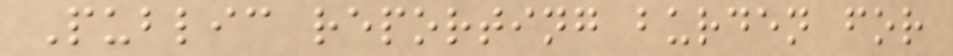Public reporting burden for
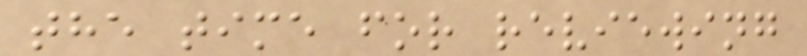the time for reviewing
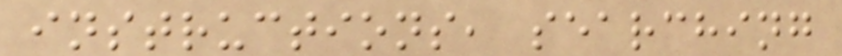instructions, searching
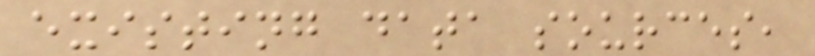existing data sources,
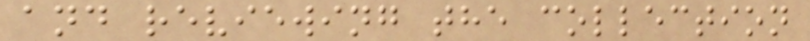and reviewing the collection
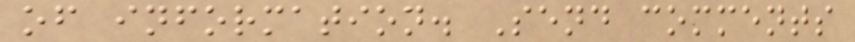of information. Send comments
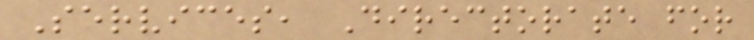Services, Directorate for
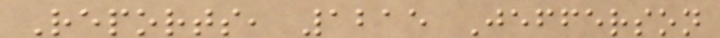Reports, 1215 Jefferson
